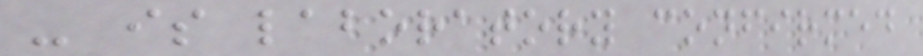- is laboratory confirmed
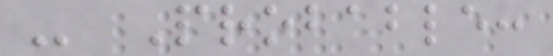- Probable:
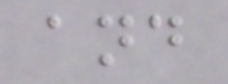and
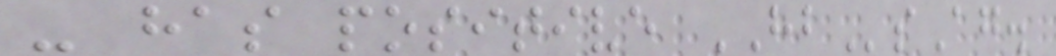- has positive HBsAg.
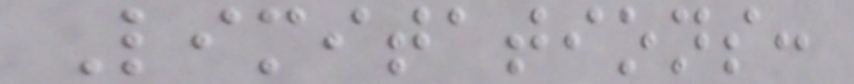Limitations:
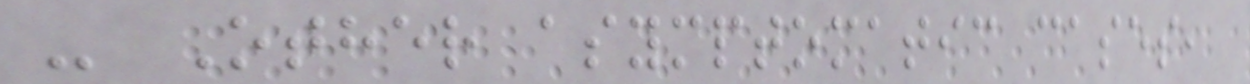- Other asymptomatic cases,
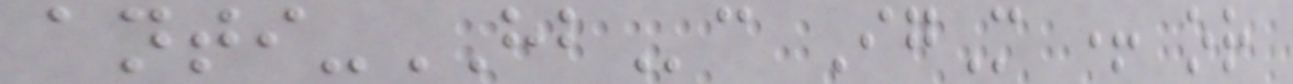anti-HBc IgM + or
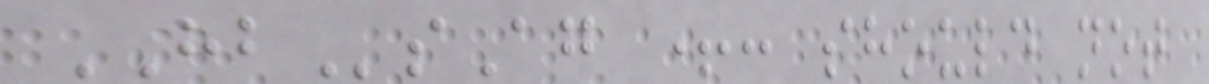HBsAg +: should not
